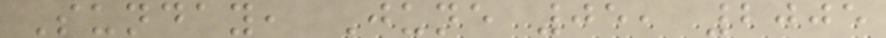Sunday, June 05, 2005
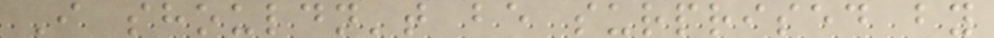I shouldn't be surprised by
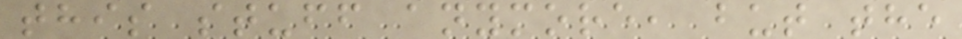this stuff anymore, but the
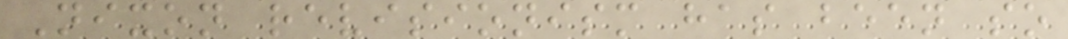Nixon revisionism has been so
